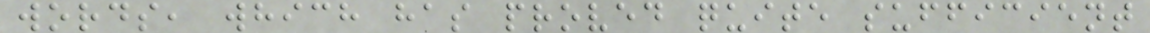words, which has proved quite sufficient
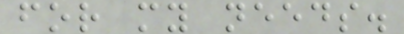for my needs.
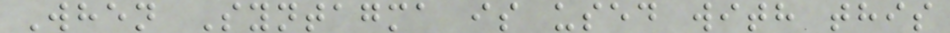When Syntagma is used with this
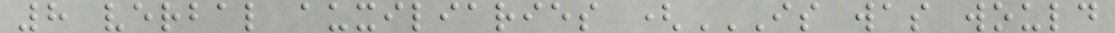8 verbal auxiliaries (IS WAS WOULD
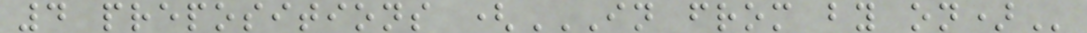4 prepositions (IN FROM BY ON)
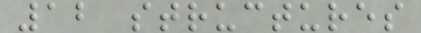12 structures
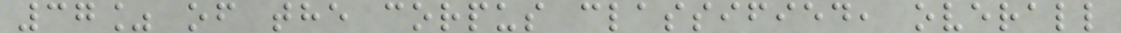37% of the corpus classified, overall
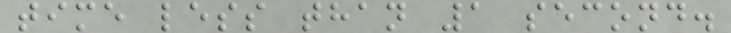time less than 1 second.
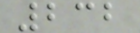232
